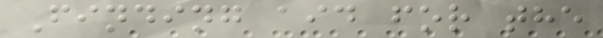Finding aid for the
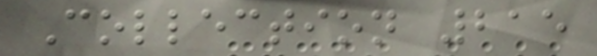Collection 215
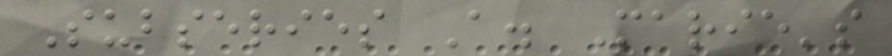Subseries A. Marie's
